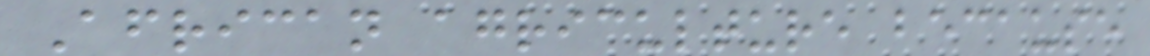African agriculture because
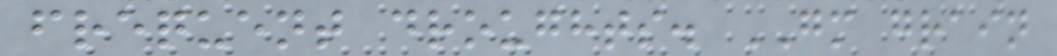frequent droughts. GM grain
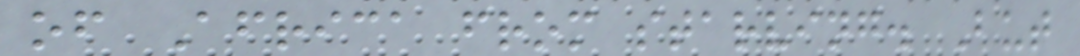of Africa from starving. But
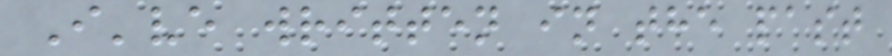I've written in the past
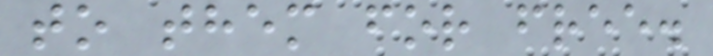to them for free.
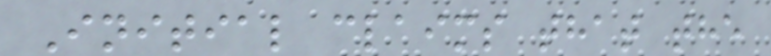Initial claims that the
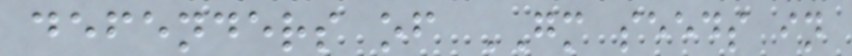defenders of GM seeds in
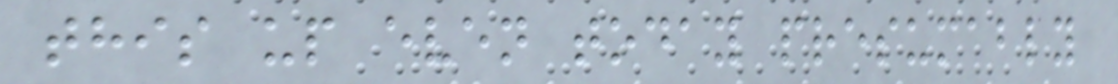this up even today presumably
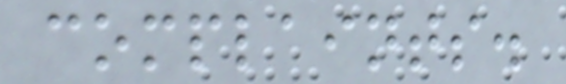complaints.
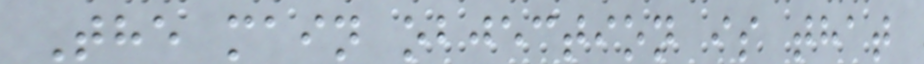The main objection is that
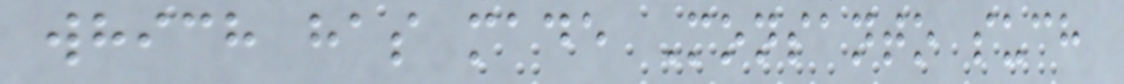which has made Monsanto such
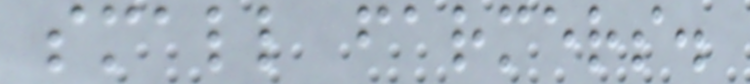small farmers.
